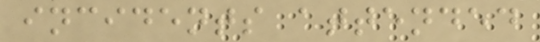incidents attended
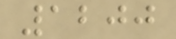1200
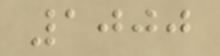1000
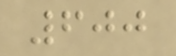600
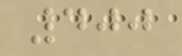400
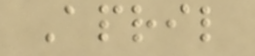April
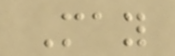May
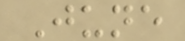June
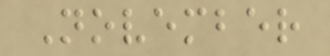November
